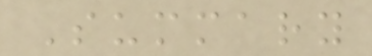Summary
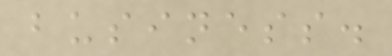business.
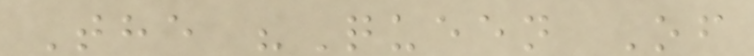The "Queen Of
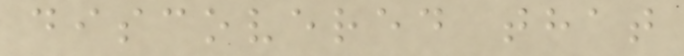discovered that
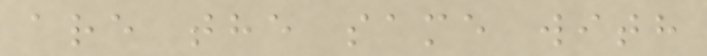are the same with
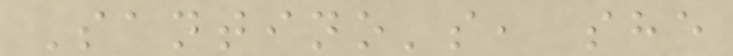Santino's, she
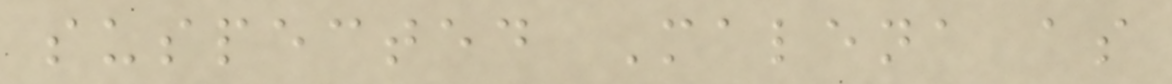suspected Malena as
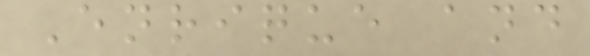Enrique and
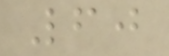60
